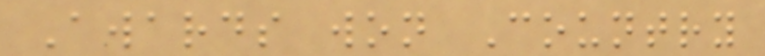Awards won Country
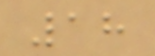18
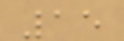15
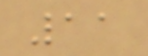11
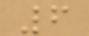6
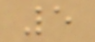5
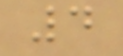4
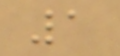1
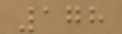178
